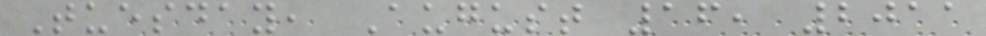Tuesday, August 16, 2011
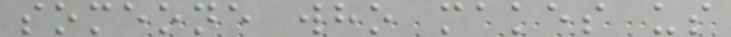someone who makes us
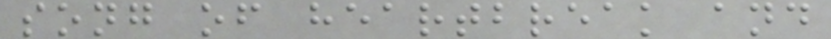song of heartbreak and
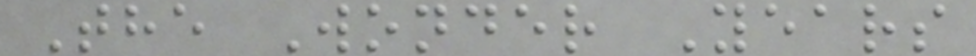The Wonder Years
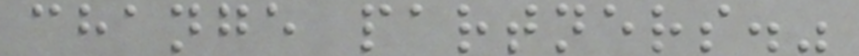change partners."
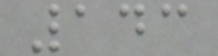143
